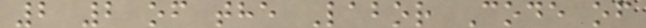2 2 of the Labor Code of
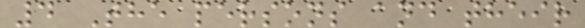4 The persons and their
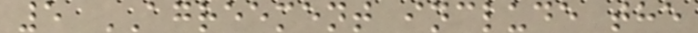5 AGREEMENT include the
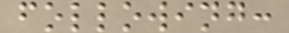following:
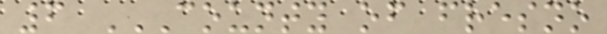6 COUNTY OF FRESNO
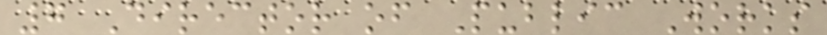7 Director of Public Works
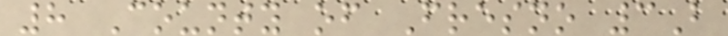8 County of Fresno 3B
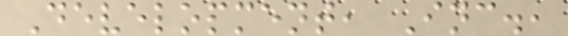Development, Inc.,
